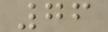76
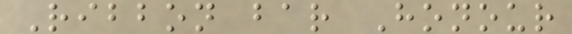Ribbon bar Honour
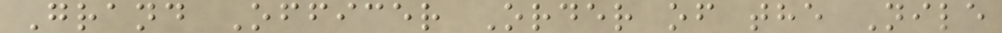Grand Officer Order of the Nile
